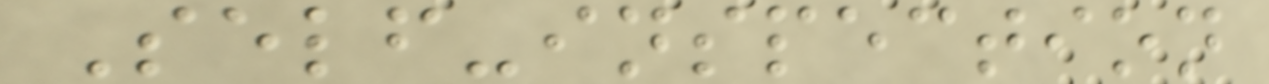Self-inspection
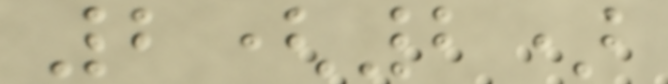2(2)
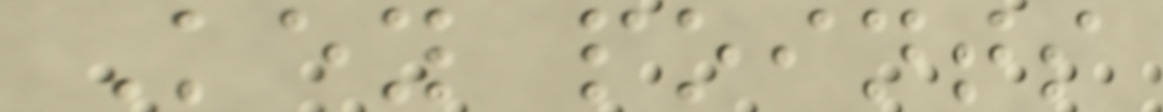Key points
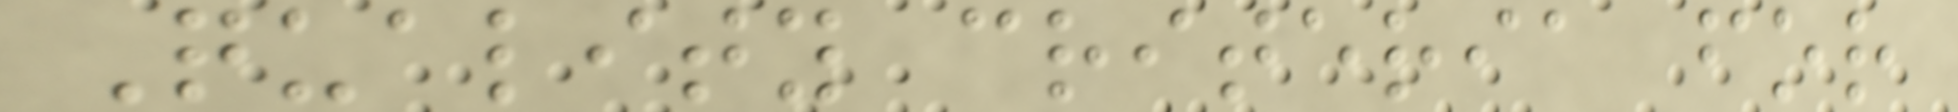Quality criteria for
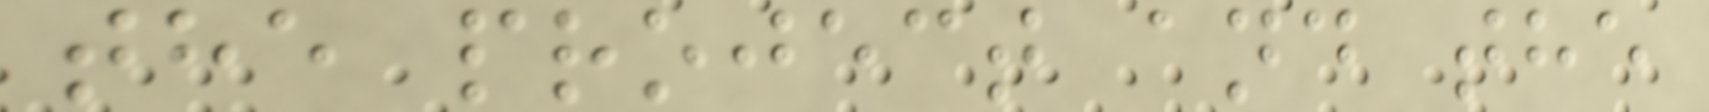the project and the
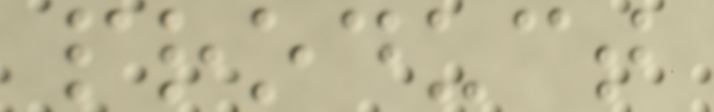product
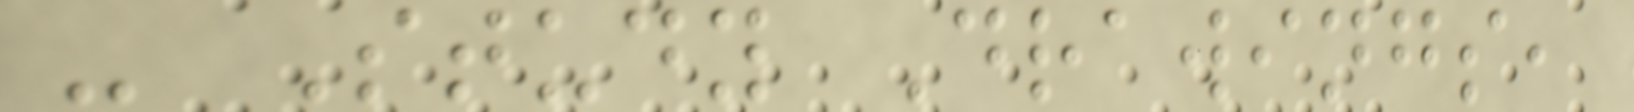- Study Drawings,
